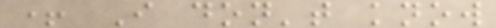+ I don't know
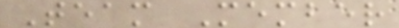Team Member
